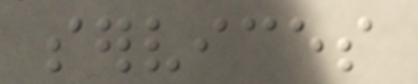services
